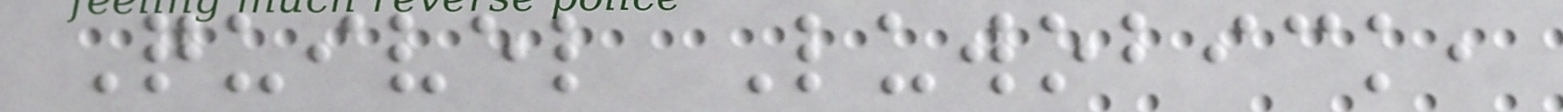Quivel Luwobick,
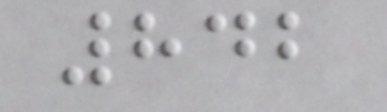842
